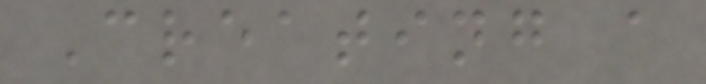Creating a
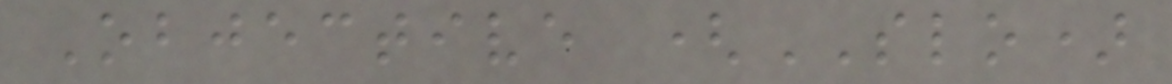Objective (SLO)
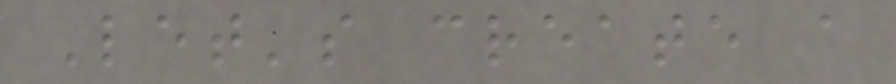Let's create a
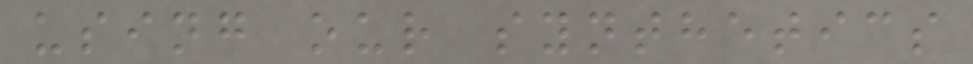using our synthetics
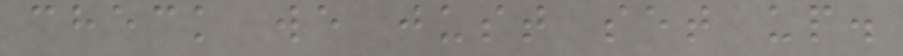check we just set up.
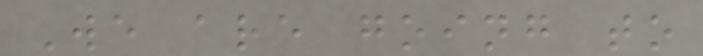We are going to
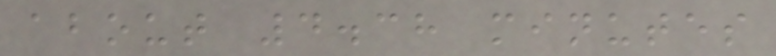about 4.38 minutes
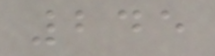245
